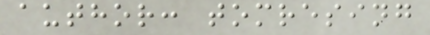author: tomresing
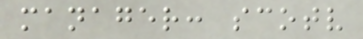manager: scotv
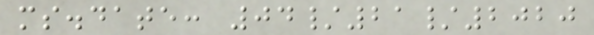ms.date: 04/21/2020
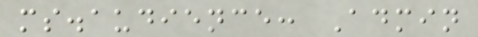ms.audience: Admin
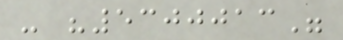- "5300013"
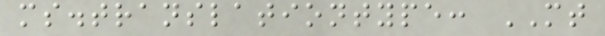ms.translationtype: MT
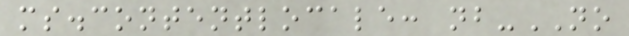ms.contentlocale: nb-NO
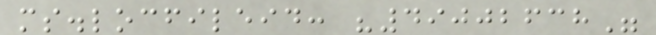ms.locfileid: "49002638"
